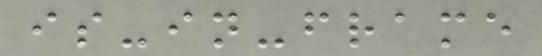is-in-frame
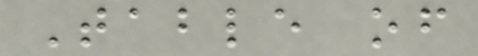Table of
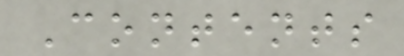Contents
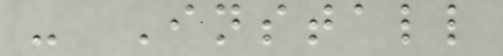- Install
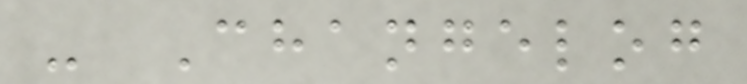- Changelog
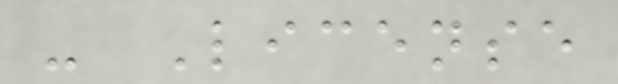- License
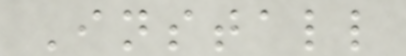Install
